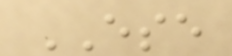ESE
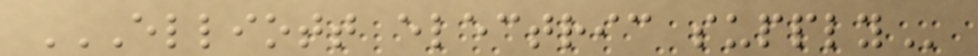ELLIOTT ELECTRIC SUPPLY
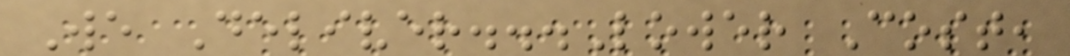We Deliver...Lower Cost,
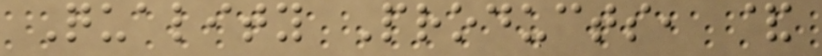Quality Products, &
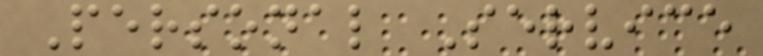Personal Service
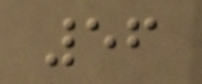56
